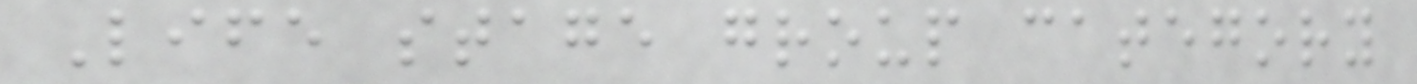Life stage group category
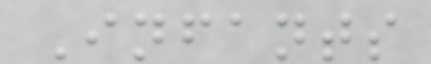Infants
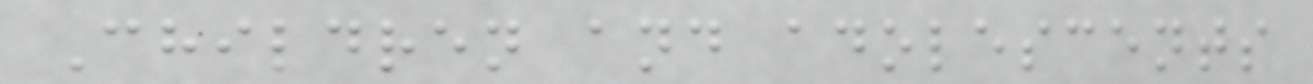Children and adolescents
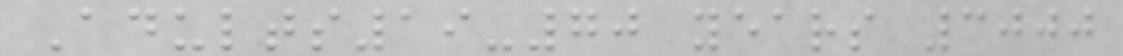Adults19-70 years 3000
